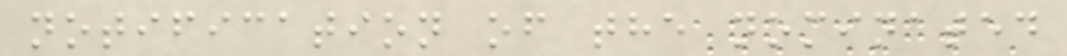notification of the nominated
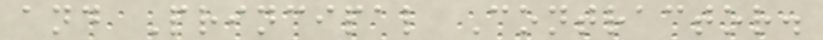and Principal Contractor.
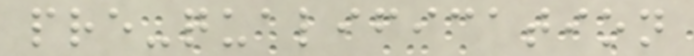pre-qualification
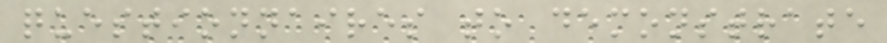questionnaires to demonstrate
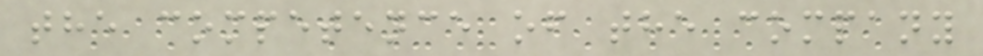the competence of the company
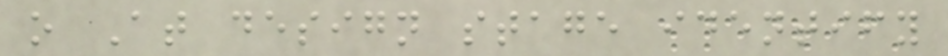o At design stage identify
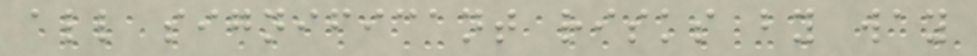all significant risks by way
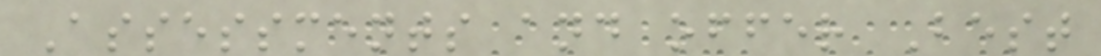Assessments and offer Best
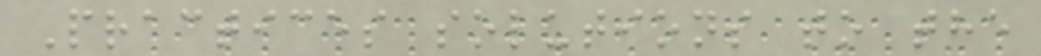Practices solutions to the
